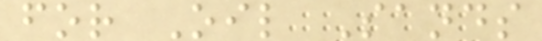for Oil Sands
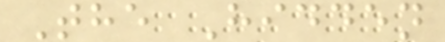The Hidden
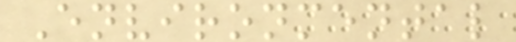Environmental
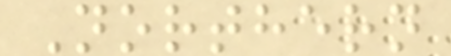Northern
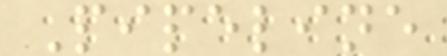Pipeline
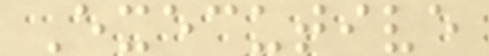Executive
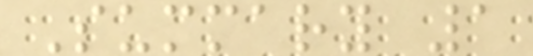Summary 1
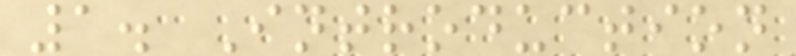1. Introduction
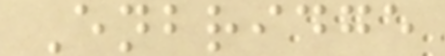Enbridge
